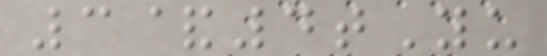3&4tYu
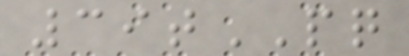39tPQ
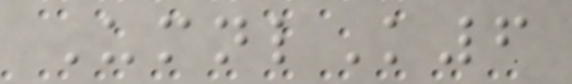UmnlK6
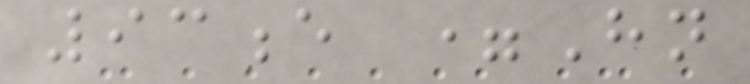93e =Hn
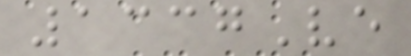1337Ve
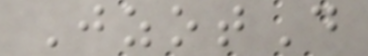JzotD
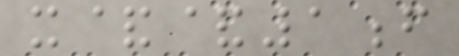x&&1f
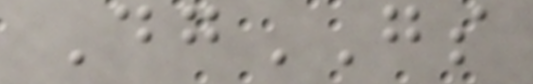DgGS
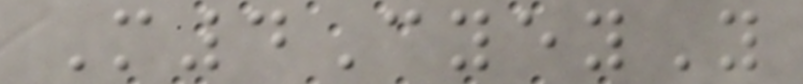M4CyeyY
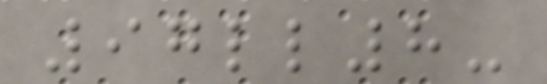97ll8-
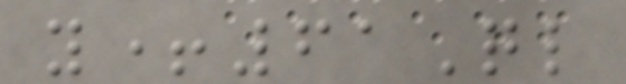y+61Ql
